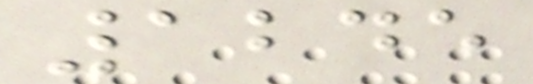1245
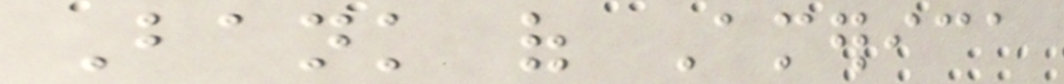Bank of America
